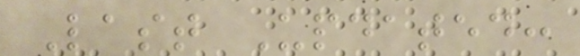Last Updated:
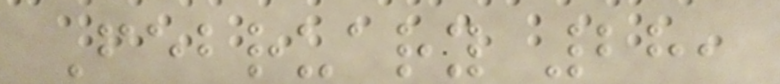February 28,
